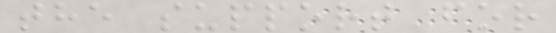the support for
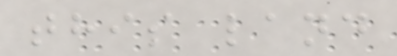this land
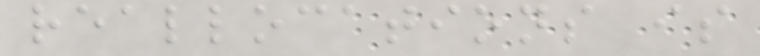reallocations is
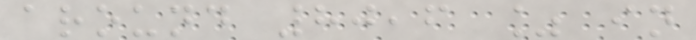around 80,6 % in
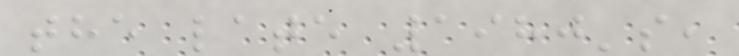the late 1980's,
